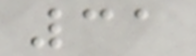31
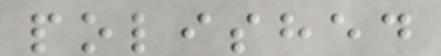polished
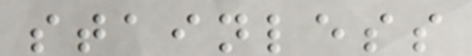stainless
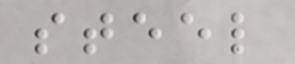steel
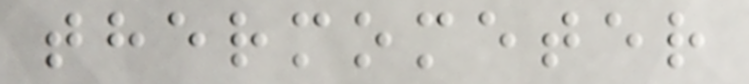thermometer
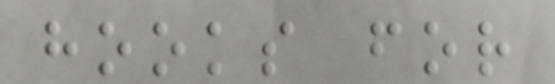hooks for
